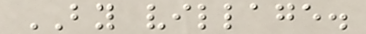BY village.
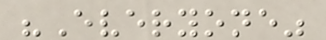"Everyone"
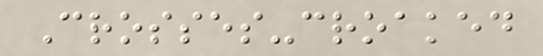Crosses-croaked
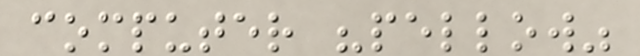computer "pellow"
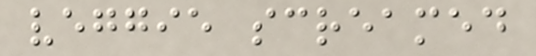veggie screamed
